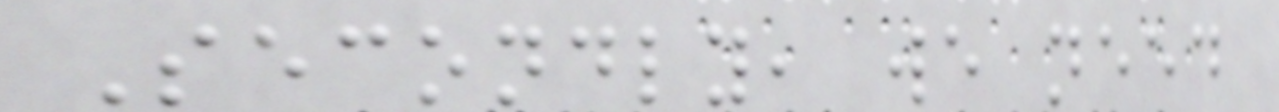Secondly, we need
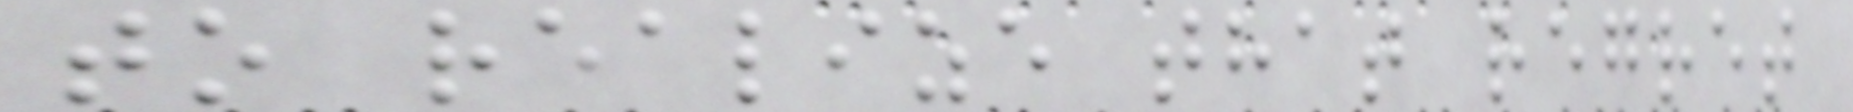to realize that regret
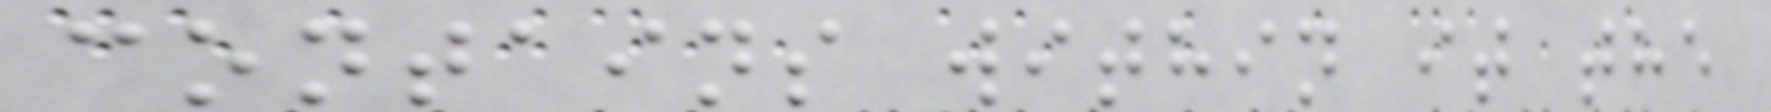contains within it the
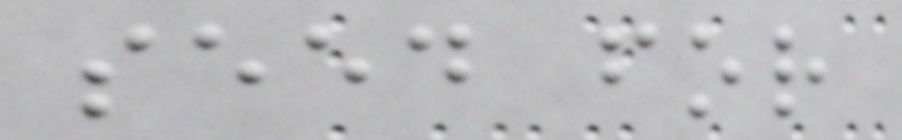seed for
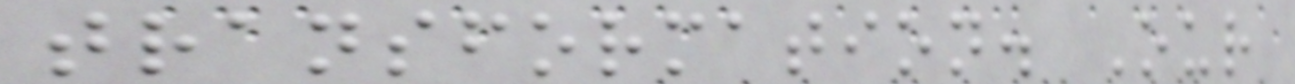transformation. Our
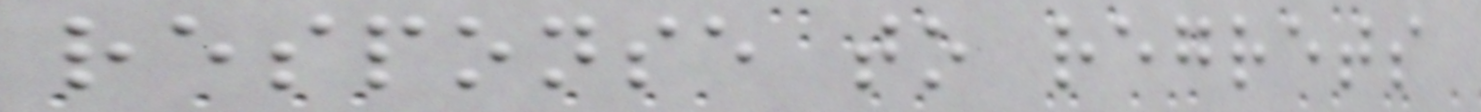response to regrets
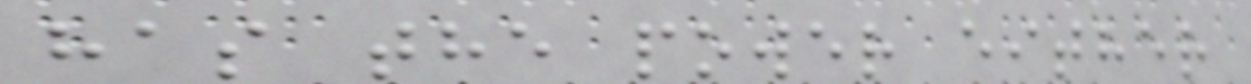has the power either
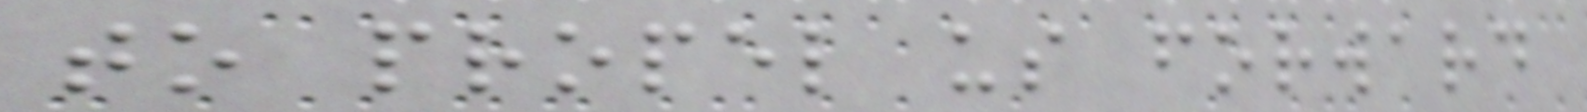to propel us forward
